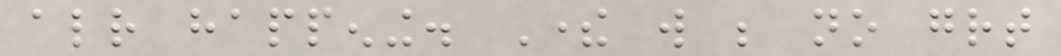already happening. There will be no great
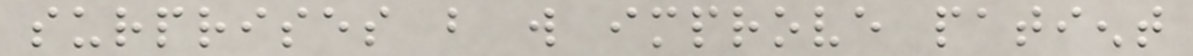surprises but will improve patient
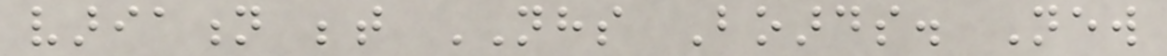variation between NHS Boards. New
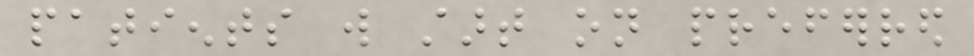patients will start on preferred
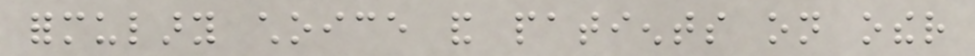formulary choice and patients on other
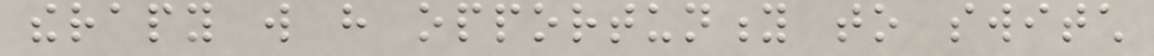therapy will have opportunity to switch
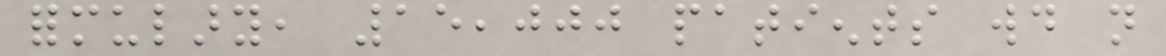formulary, 15,000 patients would not
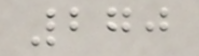270
